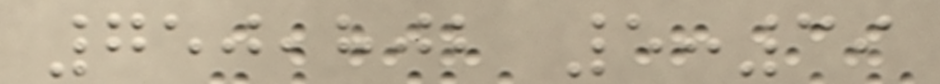750,802 5:39
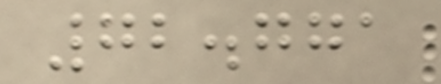72.771
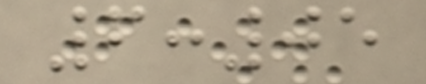6:05
